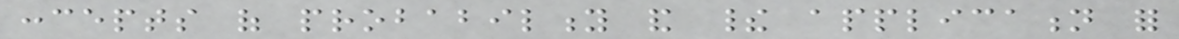concepts of probability and their application for
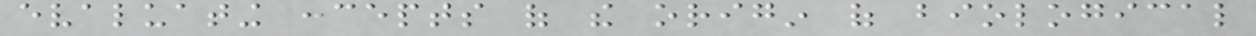evaluating concepts of the origin of biological
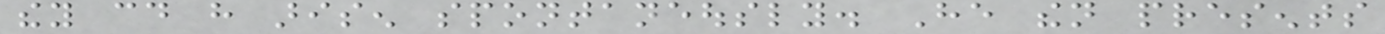they could have arisen spontaneously. He then presents
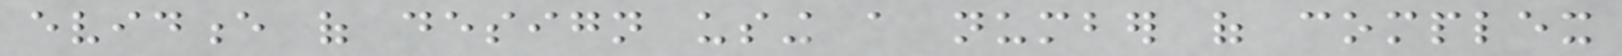evidence of design using a number of complex
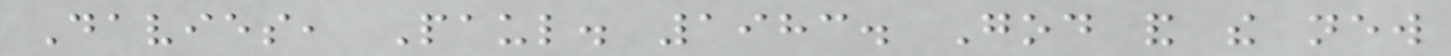Davies, Paul. 1983. God and the new
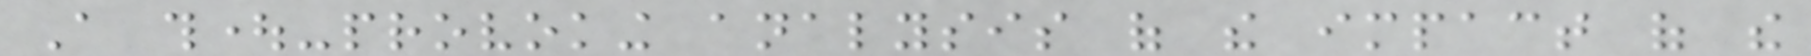A thought-provoking analysis of the impact of the
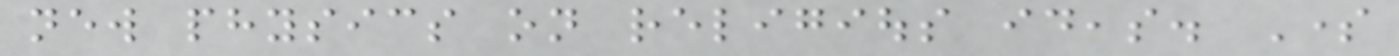new physics on religious ideas. Some
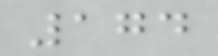174
